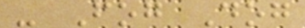- Fog Dog
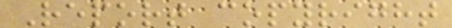Report copyright
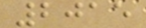2015
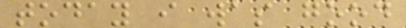today i was good
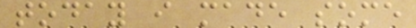today i made some
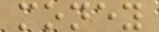money
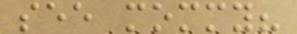see mommy?
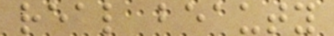real beauty
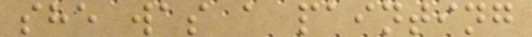she was a painting
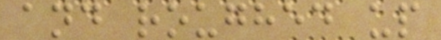and roughed up
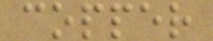copper
